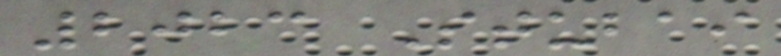2023 Stubai
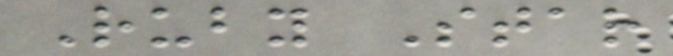Ruby Star
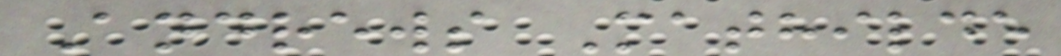Andrews Mathilde
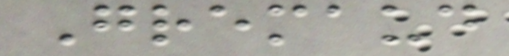Gremaud
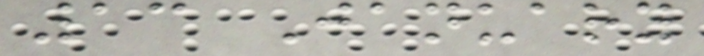13 January
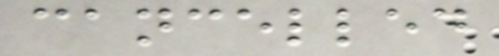cancelled
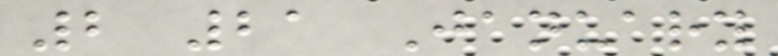2 21 January
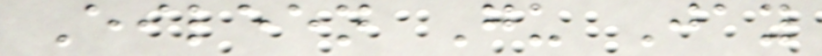Eileen Gu Jay
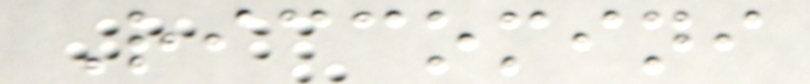Riccomini
